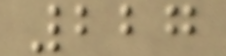227
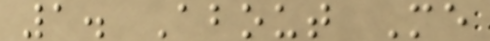1. About Me
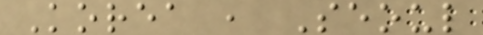Korea , Seoul
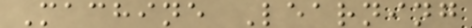Machine Learning
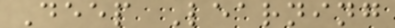Deep Learning
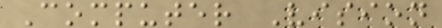Computer Vision
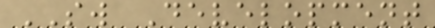SW Development
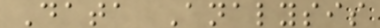Data Analysis
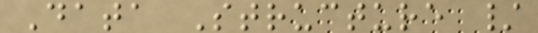Data Structure /
